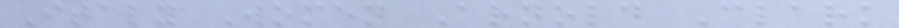Italy Women Arnold Clark
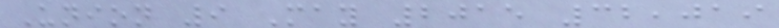Union 9 May 2015 32,019
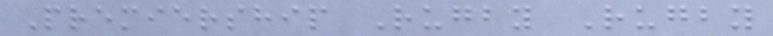Premiership Rugby Rugby
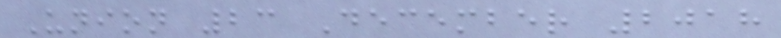Union 23 December 2018
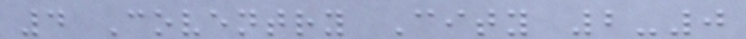4 Coventry City 2-0
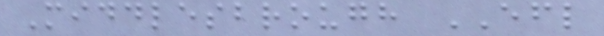Middlesbrough EFL
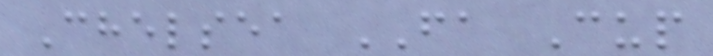Chelsea FA Cup
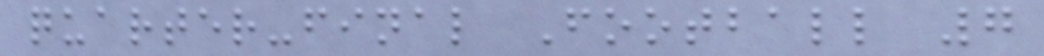quarter-final Football 7
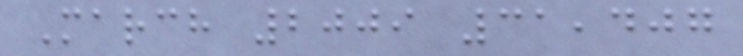March 2009 31,407
